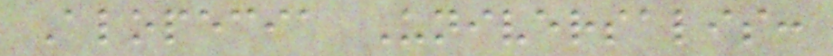Alopecia Universalis:
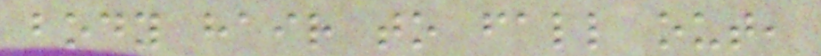body hair to fall out,
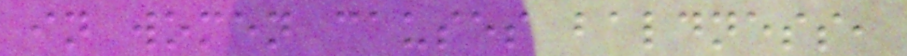in women causes baldness,
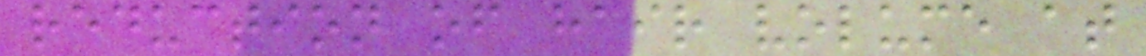reduction of hair volume at
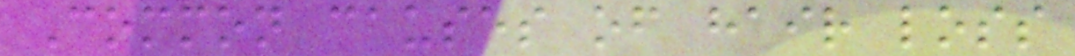Common causes of hair loss
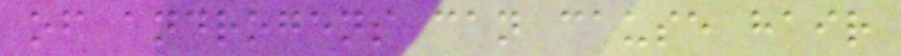of androgens can cause hair
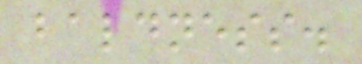baldness.
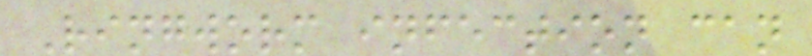Ringworm infection can
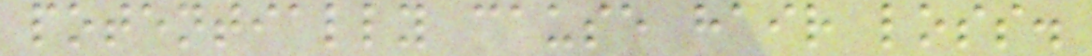potentially cause hair loss.
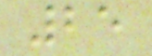25
